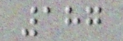187
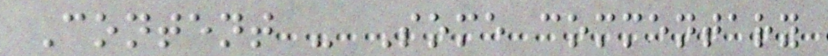Content - Some commentary
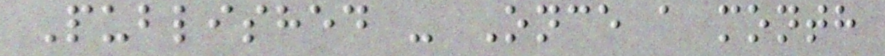Published - Once a month
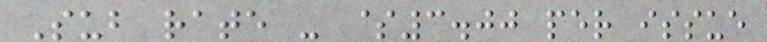Sub rate - $3.00 per issue
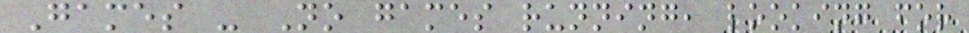Games - No games running, looking for
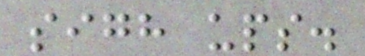sigh ups.
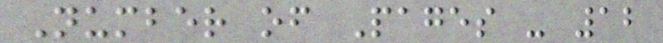Number of Pages - 12
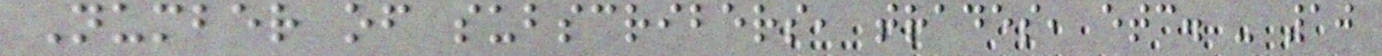Number of subscribers, trades, etc. - 10
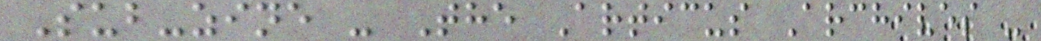Sub-zine - The Articus Archives -
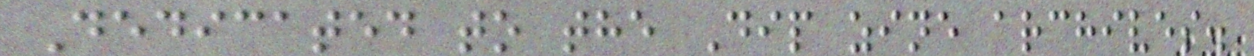Dedicated to the Dip zine archives.
